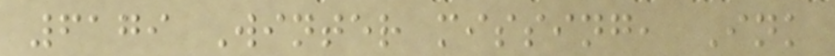6179 Winter missing, Ink
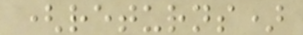(returns)
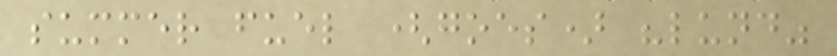summer fuel (goes) "lund"
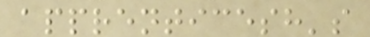apprenticesh's
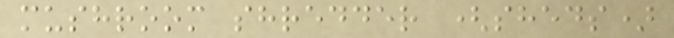mushroom shredder (sheds)
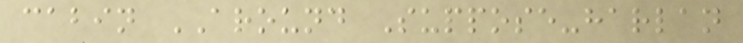cabin AROUND Suppose-harlan
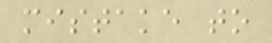mistake to
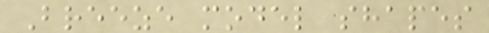Breeze model shapes
